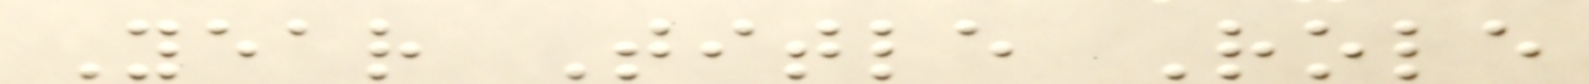Year Title Role
